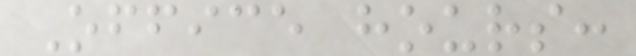Office hours:
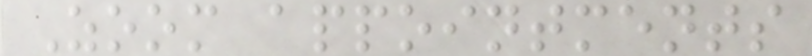Zoom appointments
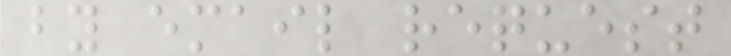by email request
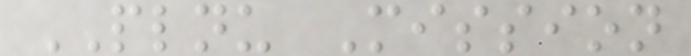PLNU Mission
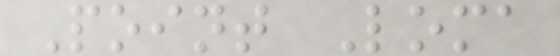Point Loma
